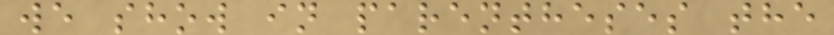we show in parentheses the
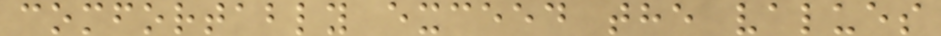comfortably exceed the values
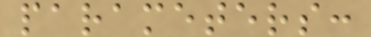parameters:
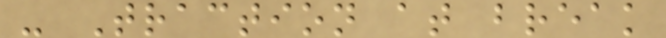- Traction at break
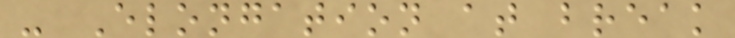- Elongation at break
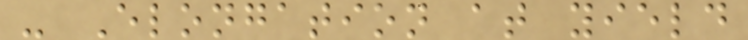- Elongation at yield
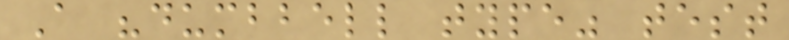A "dumbbell type" test
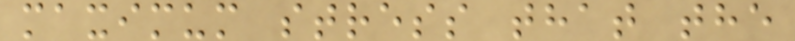maximum stress that the
